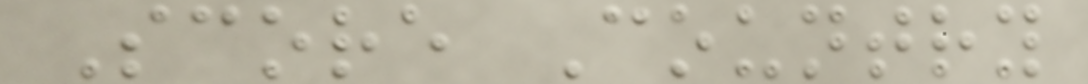Score Country
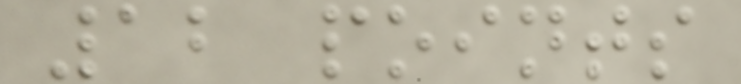12 points
